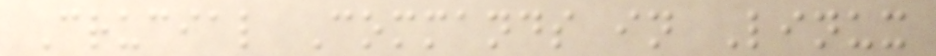Crucial Commands in Linux
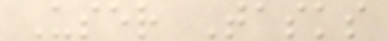User Tasks
